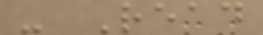- Read
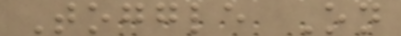Toggle On
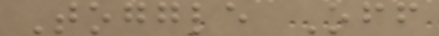Toggle Off
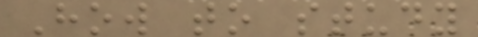How to study
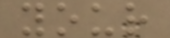your
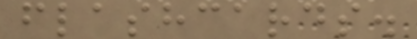flashcards.
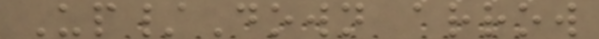Up/Down arrow
